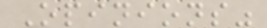Opinions"
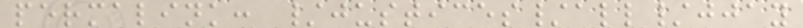permalink: /justices/all/jjay
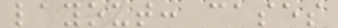layout: cases
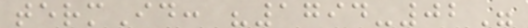termId: "1794-02"
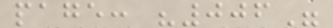page: "006"
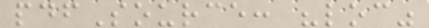pdfSource: "loc"
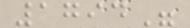1794"
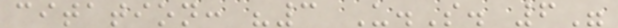citation: "3 U.S. 6"
